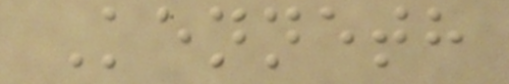Kenneth
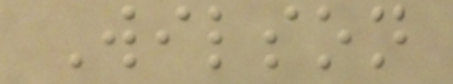Wilson
